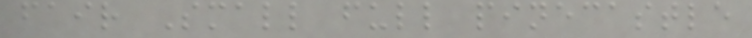fair Small full pinecastle
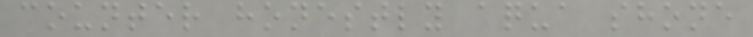counter honestly aqua shone
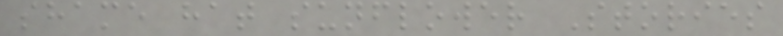shame hat sunflower Stories
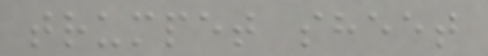trumpet sheet
